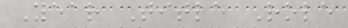Year Title Role
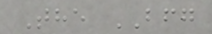The BFG
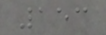153
